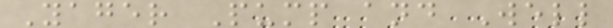Yager Pump and Well
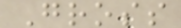Gross
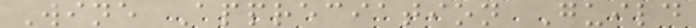Wine Appreciation Guild
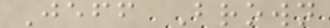Jeff Brown
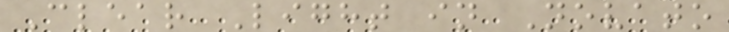Clear Light in Novato
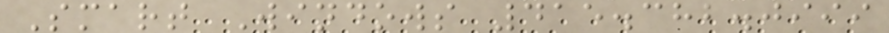Smart Windows 415.382.0999
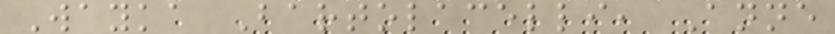Wayka Bartolacelli, Anne
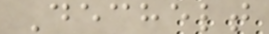Dechelt
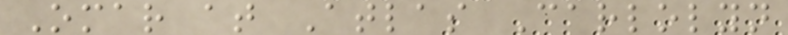Omar at Atlas Carlolyn
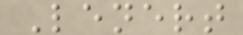Lenert
